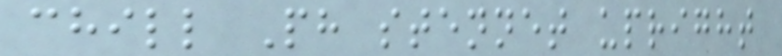chill Ph stennet upright
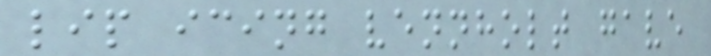lip icing vennholt gave
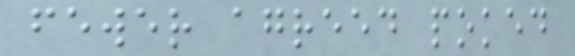fewer agreed poked
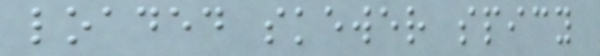loaded skewer spicy
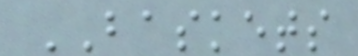BASKETS
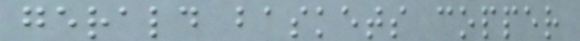gerald baskets copper
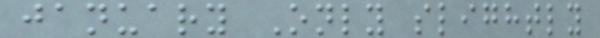january Only slightly
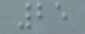25
